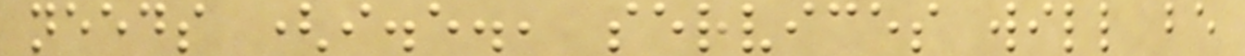needs (i.e., services will be
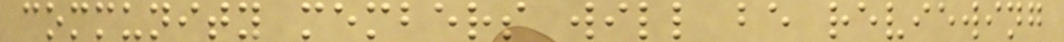community members will be reviewing
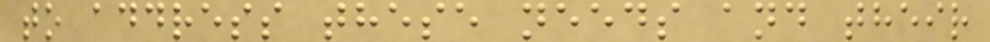to address these needs and their
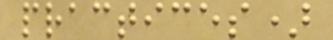practices)
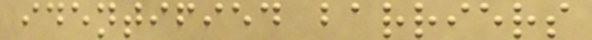identified barriers
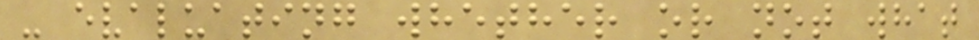- evaluating whether or not what
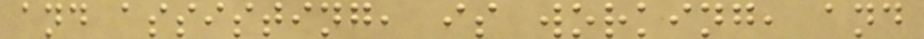and assisting, is working, and
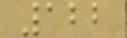122
